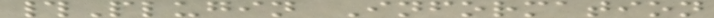#Plugin Information
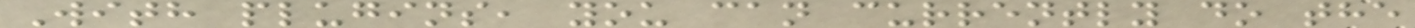With plugins, you can currently do the
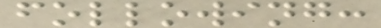following:
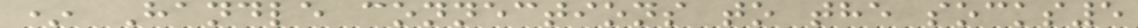* Handle connections to the socks5
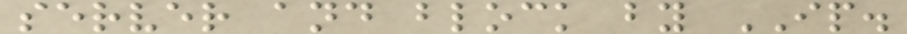server and block by IP.
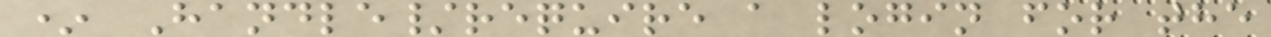* Handle/require a login for the
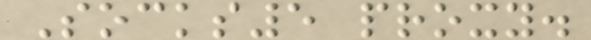Socks5 proxy.
